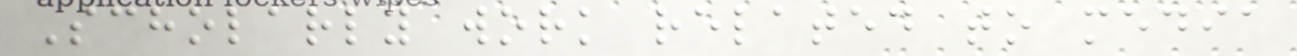Scholarly work related to media
